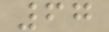67
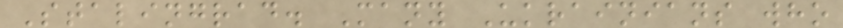Stalingrad. Many Ukrainians who
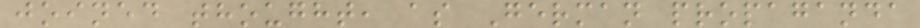joined thought, as German propaganda
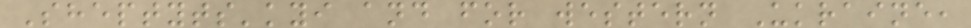Sheptyts'kyi and for western Ukraine,
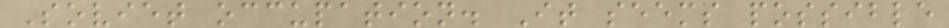Soviet occupation. It seems possible
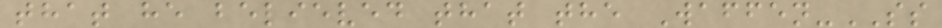that he believed that the Waffen-SS
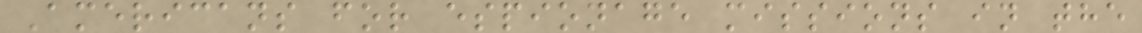Americans for espionage missions in the
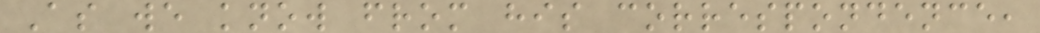As we know from his correspondence,
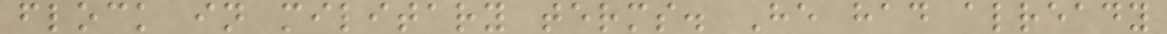flock in military terms. He had already
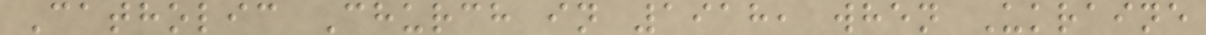Catholic Church in 1918, when Ukraine
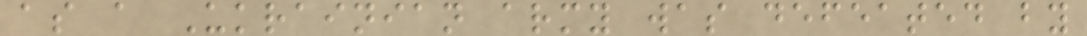as a Ukrainian army was defeated by
